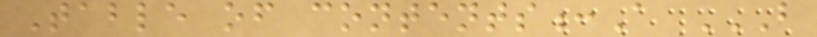Table of contents:A B
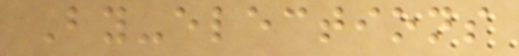By-elections
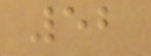52
